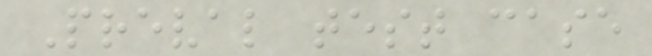Preval test case
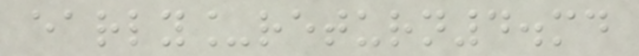early_return4.md
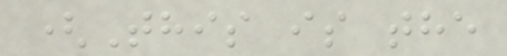(This is the
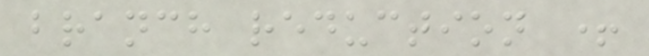branch reduction +
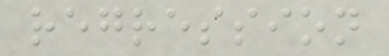regression
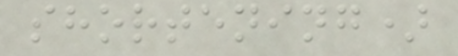shortening)
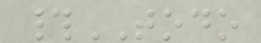#TODO
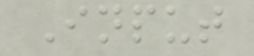Input
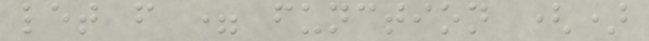let f = function ()
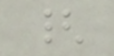{
